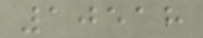10518
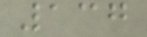137
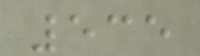535
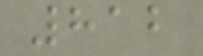812
